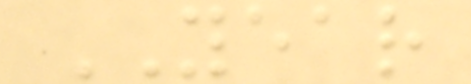YEAR
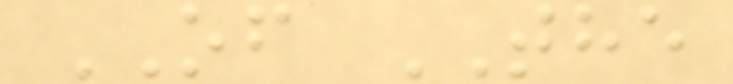OF THE
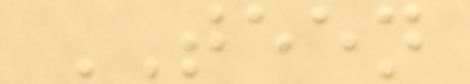TEEN
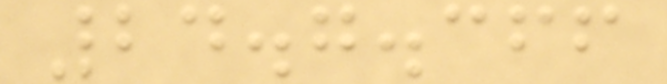24.7.366
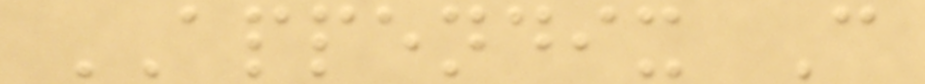APPENDIX C
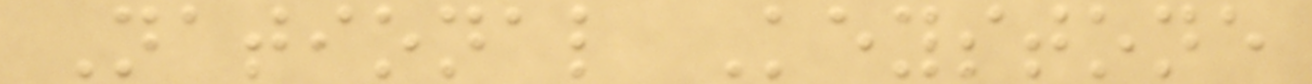National Keystone
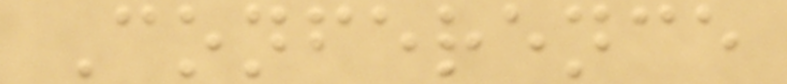Conference
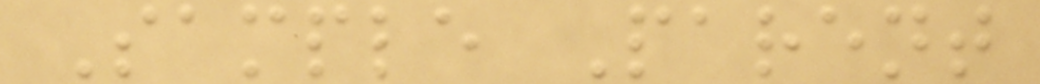Sample Parent
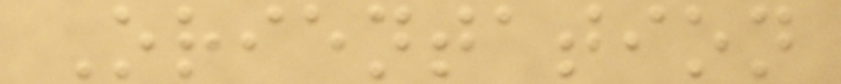Orientation
